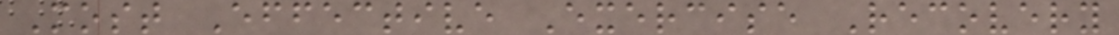Most Effective Exercise Recovery
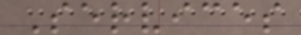Services
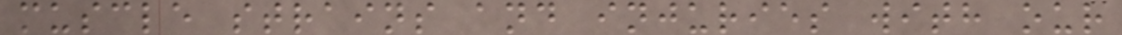muscle strains and injuries with our
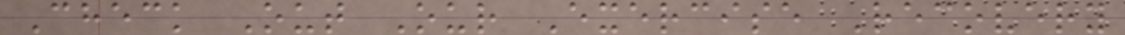Check Out Our Exercise Recovery
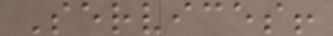Services!
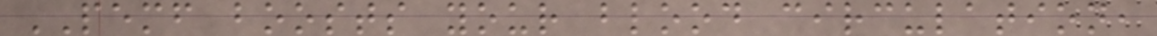PEMF boosts your blood circulation,
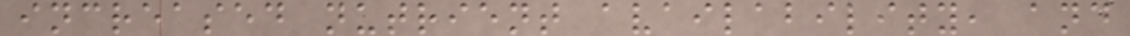increased nutrient availability, and
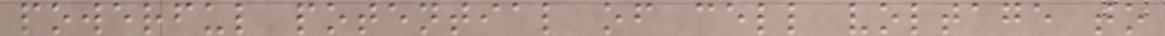powerful potential of cell voltage to
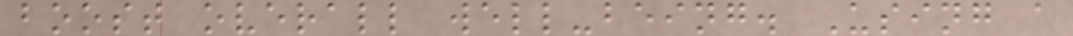boost overall well-being. Using a
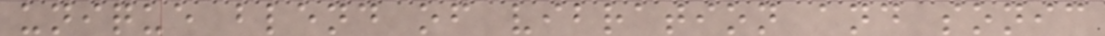unique blend of vibration and sonic
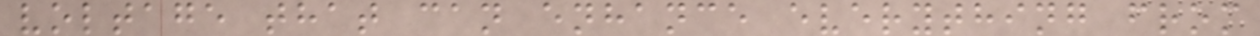voltage that can enhance everything from
